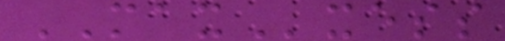MAXxess
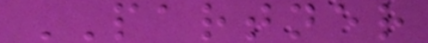PARTNER
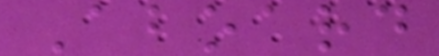Aboard
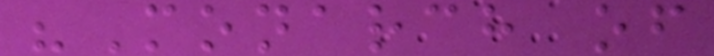"Monarch of
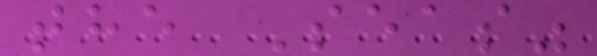the Seas"
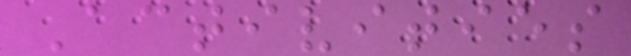Activities
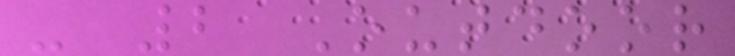- 2 Outdoor
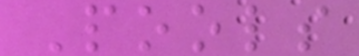Pools
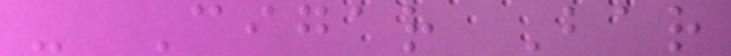- Cigar Bar
